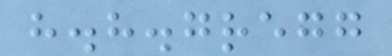h.h.gregg
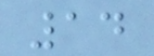14
